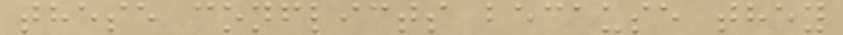these conflicts because they
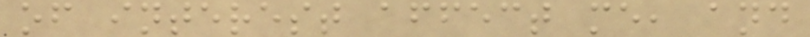of interest affect me, and
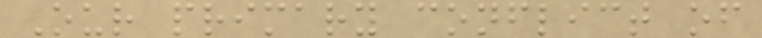Our primary conflict of
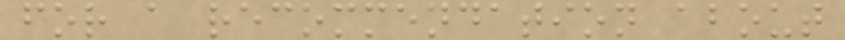for a recommendation about
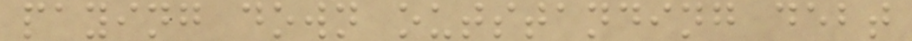paying down outstanding debt
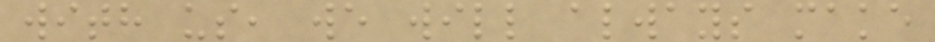with us, we will always make
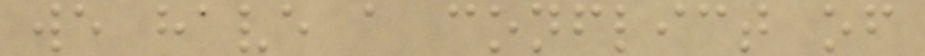we have a conflict of
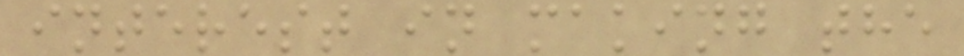interest in making the
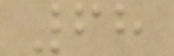68
